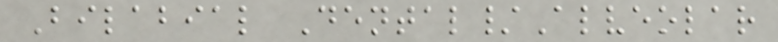Bilabial Dental/Alveolar
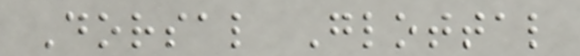Dorsal Glottal
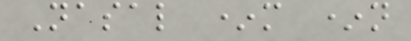Nasal *m *n
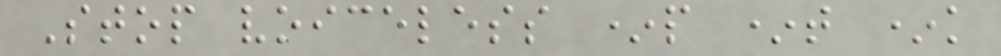Stop voiceless *p *t *k
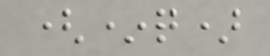(*q)
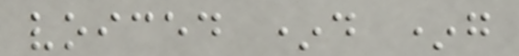voiced *d *g
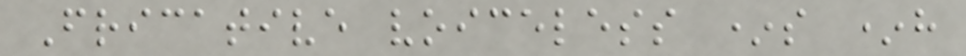Fricative voiceless *s *h
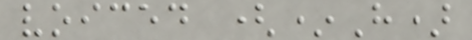voiced (*H)
